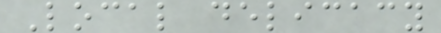Local delicacy
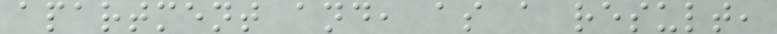apartment and, as a result,
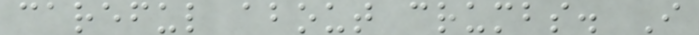careful about crumbs. I
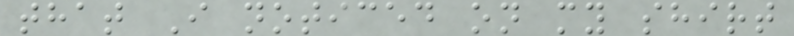that I noticed on my shirt
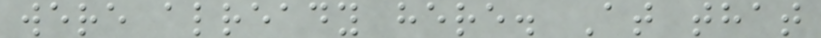were already here. At that
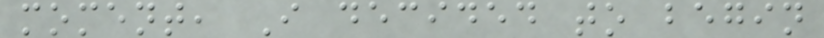moment, I decided to begin
